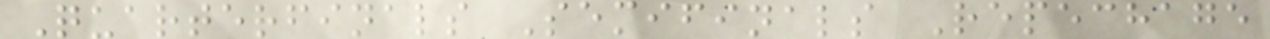Quarterfinals Semifinals Repechage
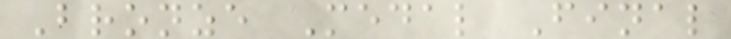Bronze Medal Final
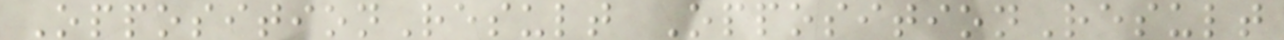OppositionResult OppositionResult
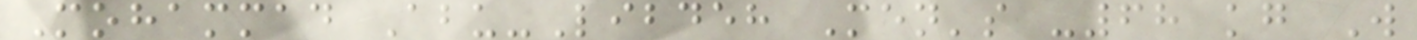Mohammad Abu-Libdeh Men's -68 kg W
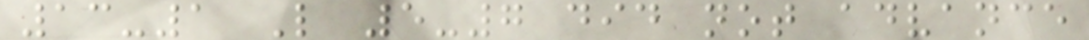13-1 L 5-7 did not advance
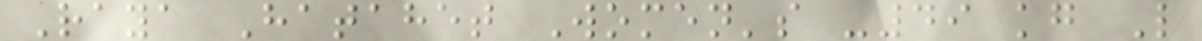Raya Hatahet Women's -49 kg L
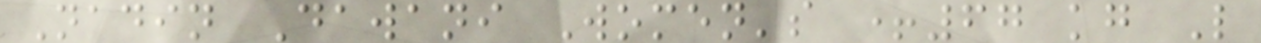Nadin Dawani Women's +67 kg L
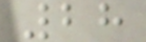28
